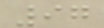97
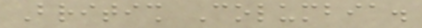British Columbia.
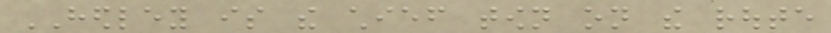HEDLEY is the chief town on the route
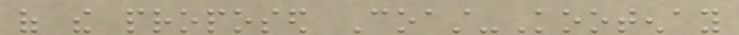of the proposed Coast-Kootenay
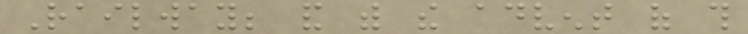Railway; and with the advent of this
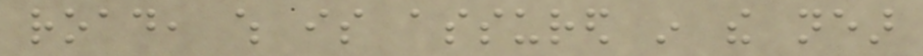road, which is assured in the near
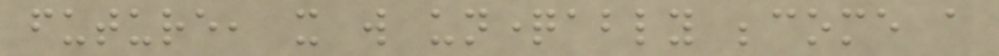future, it will unquestionably become a
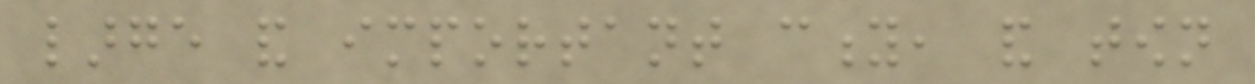large and important city, and town
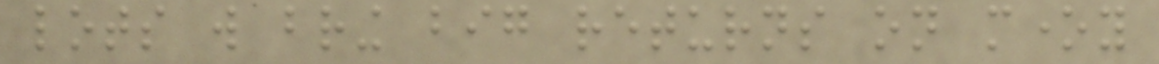lots will bring big returns on money
